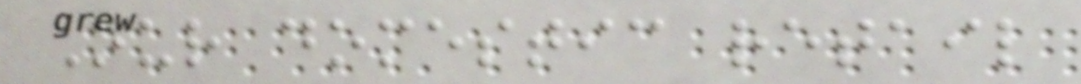Our domestic retail
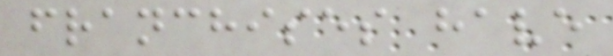franchises have
